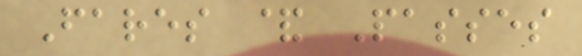Fares & Passes
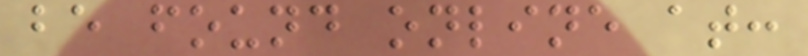be found online at:
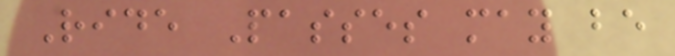Ride Passes may be
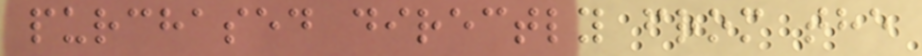purchased directly from the
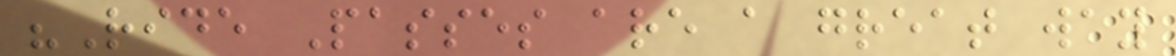"Ride Passes are a great way
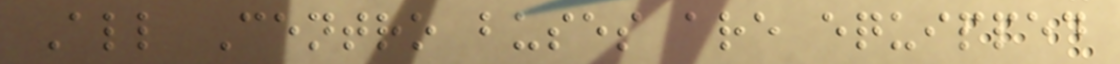All Centro buses are equipped
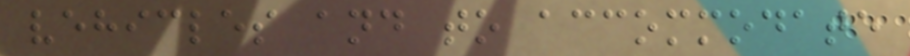vehicles and to accommodate
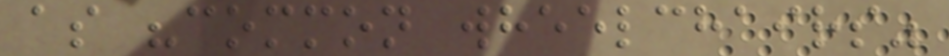as "common wheelchairs"
